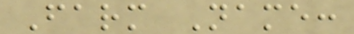Farm Name:
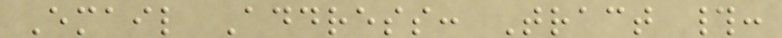Email Address: Tract #:
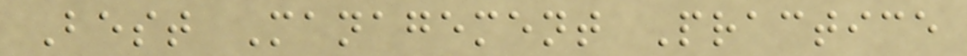Best Management Practice
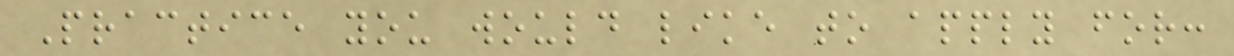Practice you would like to apply for:
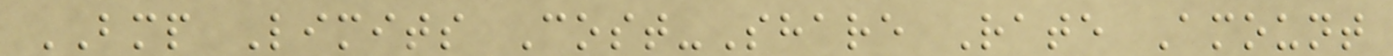BMP Limits Cost-Share Rate Amount
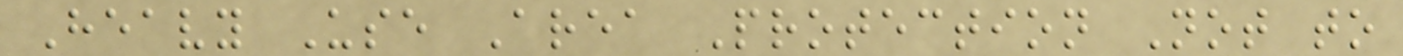Heavy Use Area Protection Not to
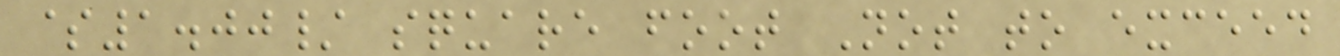$1.00/ square foot Not to exceed
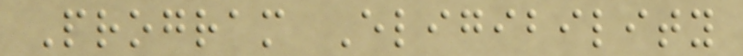Program Eligibility
